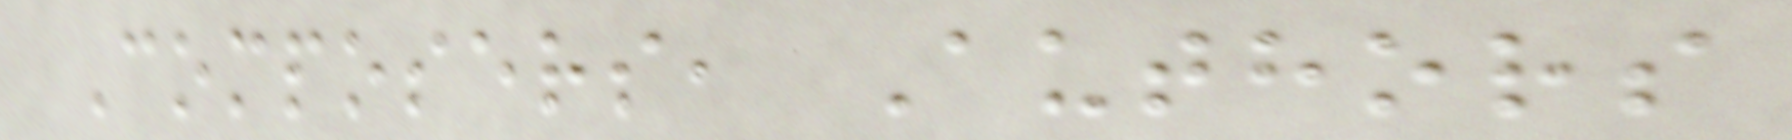Composers, Authors
